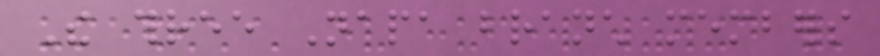The three Napa branch members
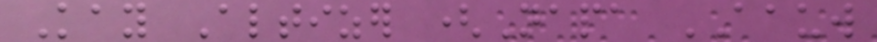Kay Altizer (Napa AAUW
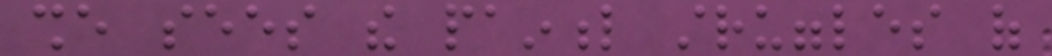she sees the painful struggles of
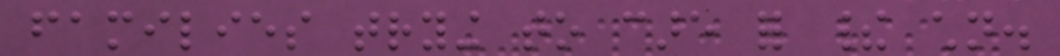families trying to care for their children.
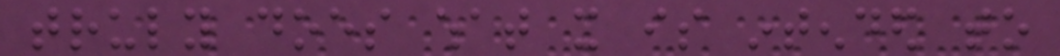truly does what it is intended to
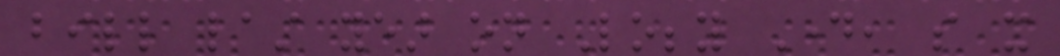bill last year on Lobby Day, so it
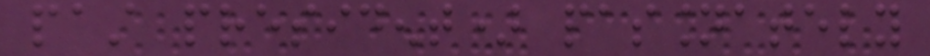past president) passionately
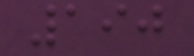190
